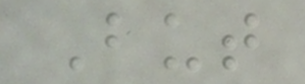But
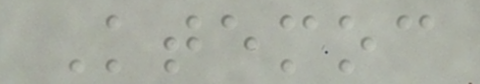Ktemoc
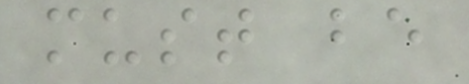must be
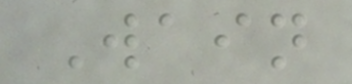Wain
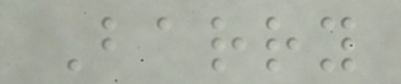Barry
